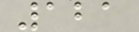121
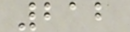212
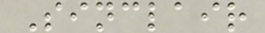Sinclair
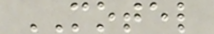MOTEL
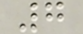7
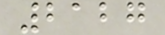2127
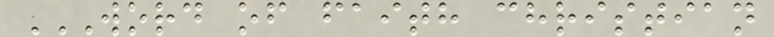WORD OF FAITH CHRISTIAN
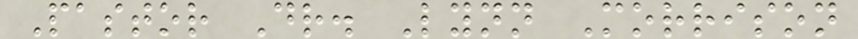Pastor Dr. Lynn Morrison
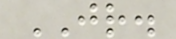JR.
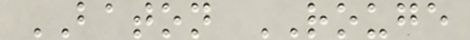BATON ROUGE
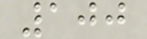100
